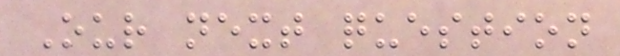Our next question
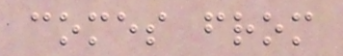comes from
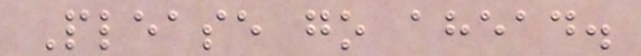Please go ahead.
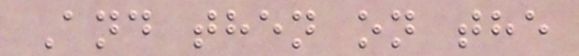And then on the
